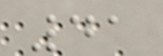41
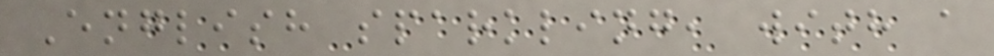English sparkling, with a
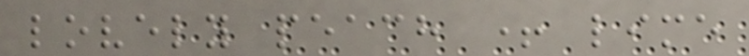lovely peach + lime
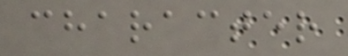character
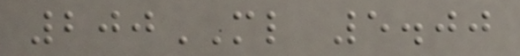200ML 5.00
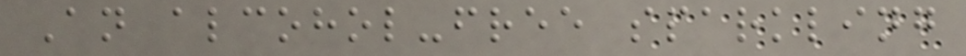An alcohol-free sparkling
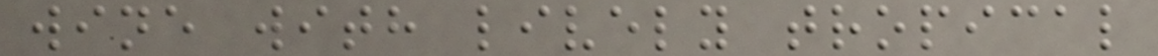wine with lively tropical
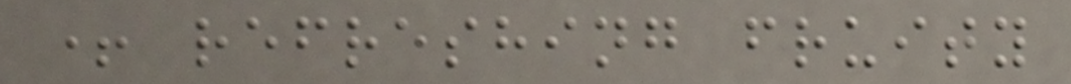+ refreshing fruity
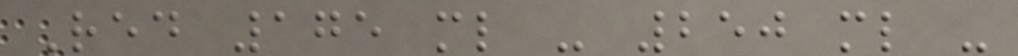Red 175 ml - 250 ml -
